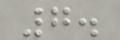7.
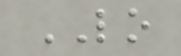LO
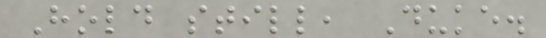Hold still, Duke.
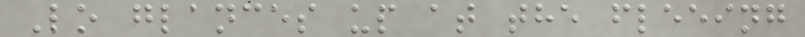Lo glances up at the fleeing
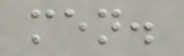men.
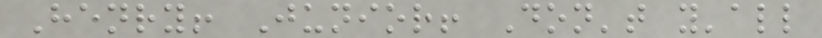Henry! Junior! Don't y'all
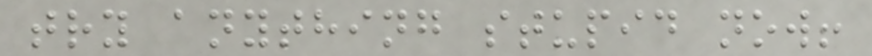try anything stupid now!
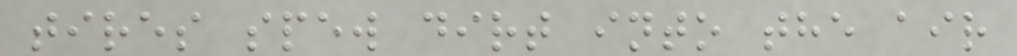tires spew dirt into the air
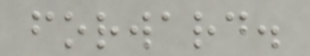forward.
